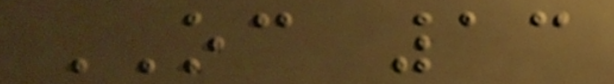OC 13
